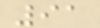91
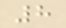8
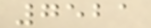7521
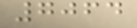7064
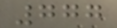777
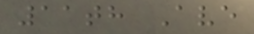11th Ave
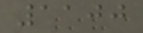1100
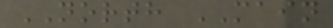NORTH MAIN
